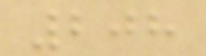208
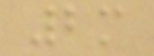2m
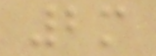2m
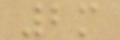2m
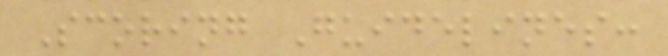Scoring Guidelines:
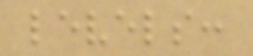levels:
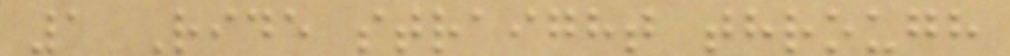1 Ride straight through
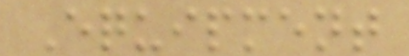Equipment
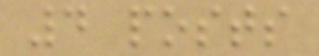4 posts
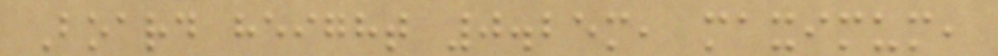Board height 0.25m, maximum,
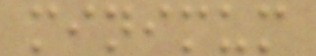minimum
